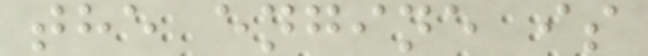the engine is
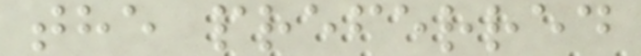the preferred
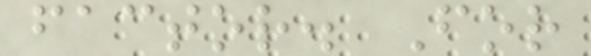factor. For
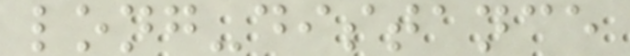long-distance
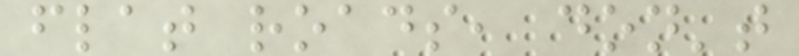flat roads, don't
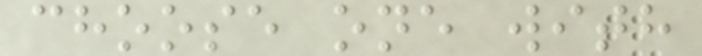choose one with
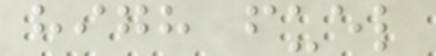high fuel
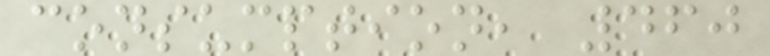consumption, 460
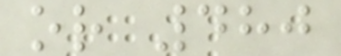or 480
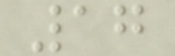17
